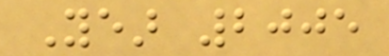Year 2005
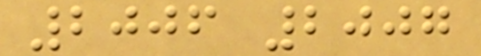2006 2007
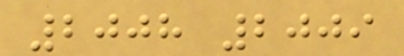2008 2009
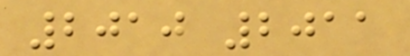2010 2011
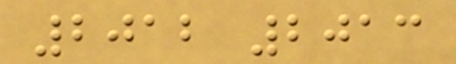2012 2013
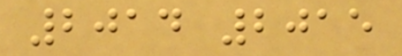2014 2015
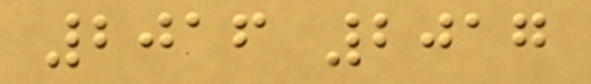2016 2017
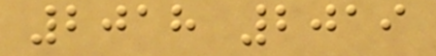2018 2019
